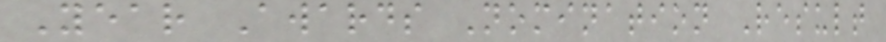Year Awards Nomination Result
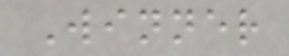Winner
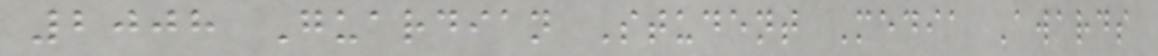2008 Guardian Student Media Awards
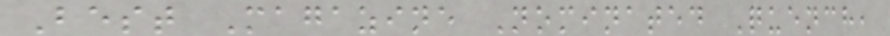Best Magazine Nominated Quench,
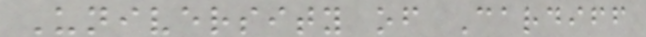University of Cardiff
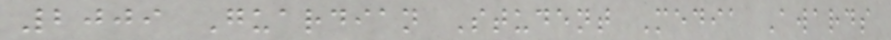2009 Guardian Student Media Awards
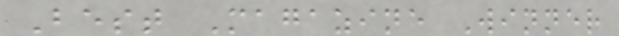Best Magazine Winner
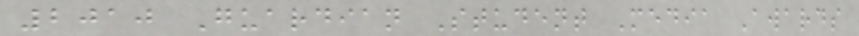2010 Guardian Student Media Awards
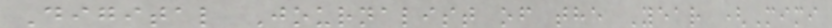Digital Journalist of the Year (Mimi
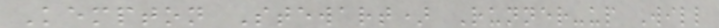Kempton Stewart) Runner-up Will
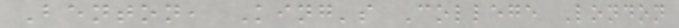Benton, King's College London
